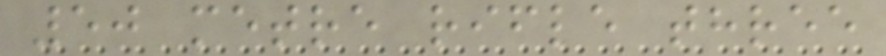50 metre rifle three
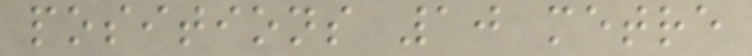positions 10 metre
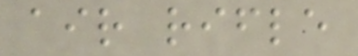air rifle
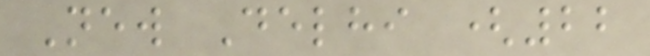New Delhi (22
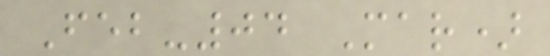Feb-04 Mar)
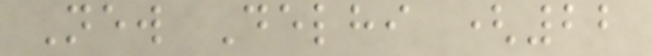New Delhi (22
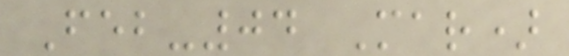Feb-04 Mar)
